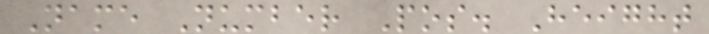Name Number Pos. Height
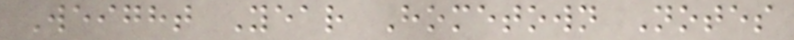Weight Year Hometown Notes
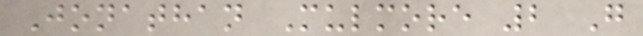Jonathan Mulmore 2 G
